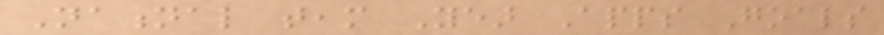National team Year Apps Goals
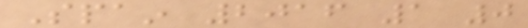Spain 2016 1 0
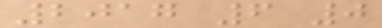2017 6 0
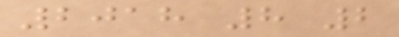2018 8 2
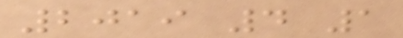2019 4 1
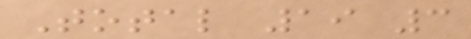Total 19 3
